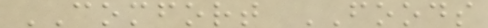COMFORT FOODS
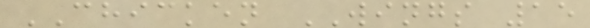CHICKEN WINGS 15
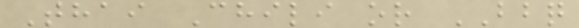Thai Chili or BBQ
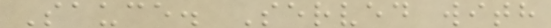Sauce. Served with
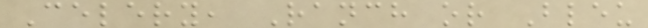Celery, Ranch or Bleu
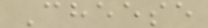Cheese
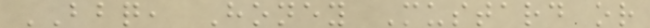BBQ, Honey Mustard or
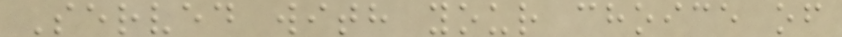Served with your choice of
